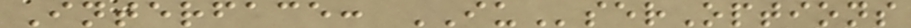Interface: IUserOptions
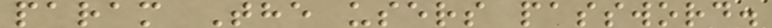param The users password.
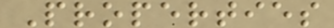Properties
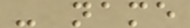- name
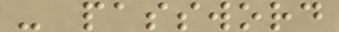- password
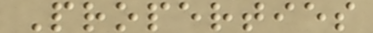Properties
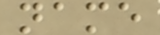name
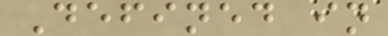Defined in
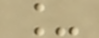_
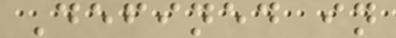Defined in
